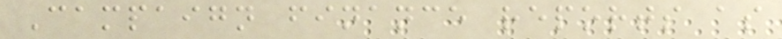Campaign finance reports as
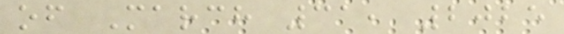of March 31, 2025
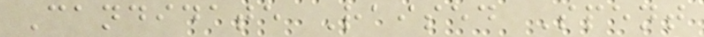Candidate Raised Spent
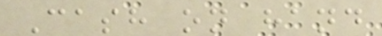Cash on hand
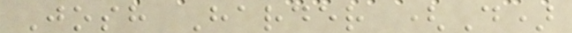Josh Harder (D)
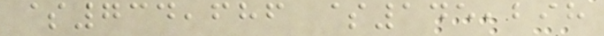$734,686 $145,298
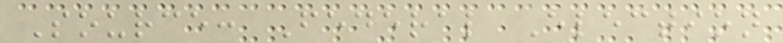Source: Federal Election
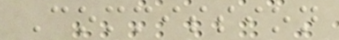Commission
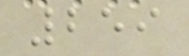259
